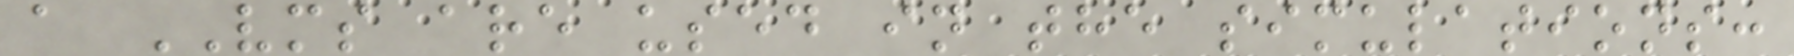a VMS are used in the simulations:
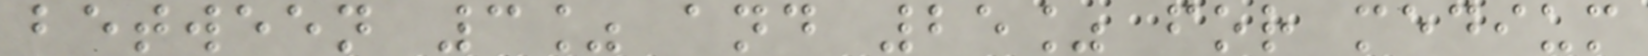between 3% and 25% for medium
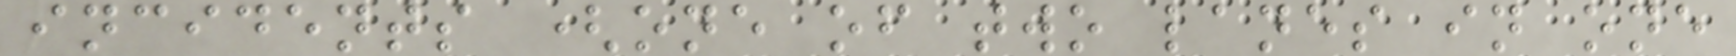incidents (one of two lanes in one
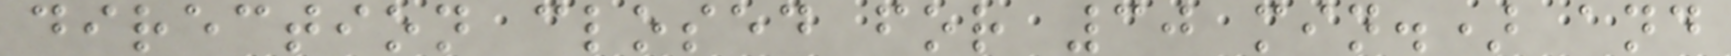direction closed for 30 min.) and
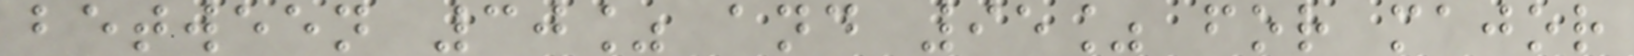between 30% and 95% for major
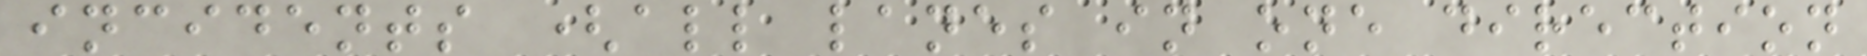incidents (all lanes in one direction
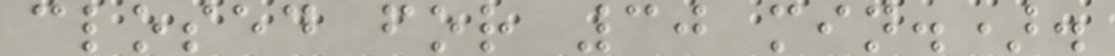closed for 30 min.).
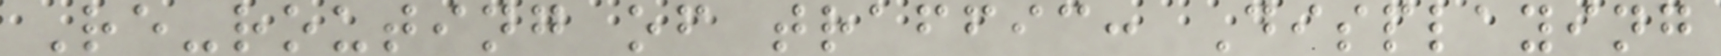Re-routing of traffic: Displaying
